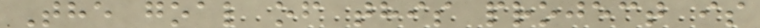The goal of this project is
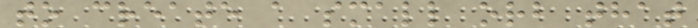to create a small orb that
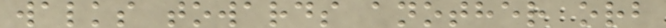walks towards another orb
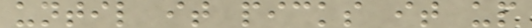until it picks it up
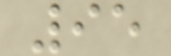95
